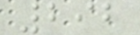292
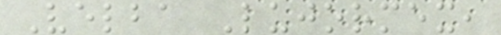Velba Lujormex,
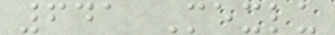641 Mexlu
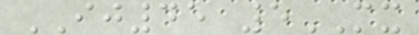IJ45 5MX
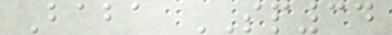Baba SP34
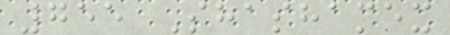755 Shashamex
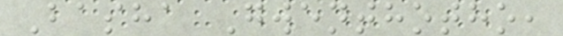Basha Gwenthotho,
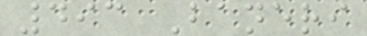493 Baneri
